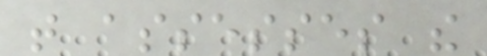that assesses the
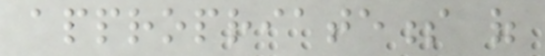appropriateness of
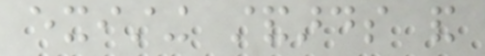existing standards and
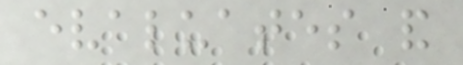evaluates and
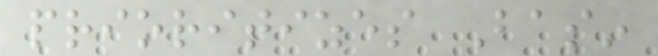prioritizes Basin
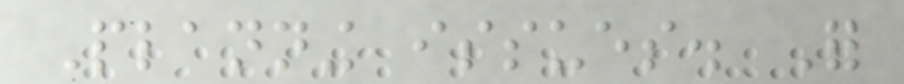Planning issues. For
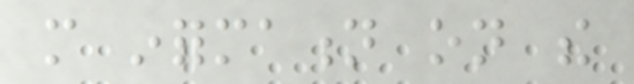more information on the
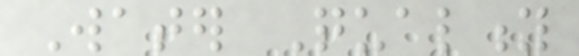Water Quality
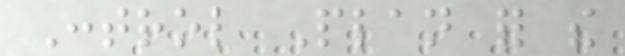Control Plan for the
